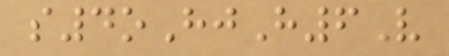s4oHjH6V
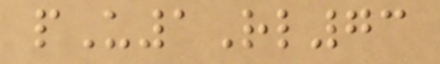pU1Rl73
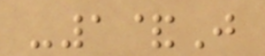-1&J
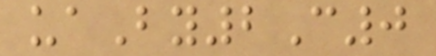uaBy2C0
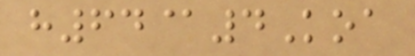h64@4Koa
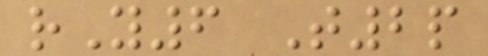rY6 T2p
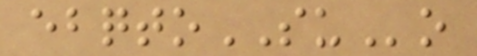ebqtoSUo
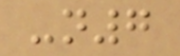-n7
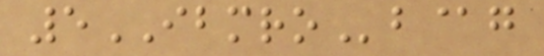5IBMROb@g
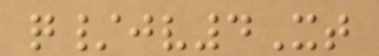q/jv4Xt
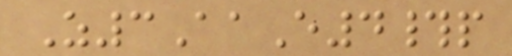Z3AaE4#p
